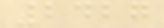2427
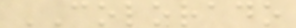COLORADO
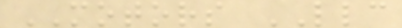MOTORS LLC
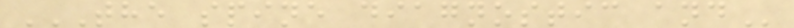THE SPINE DIAGNOSTIC AND
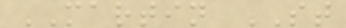MARTIN ST
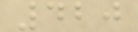420
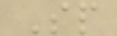Sp
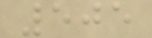505
